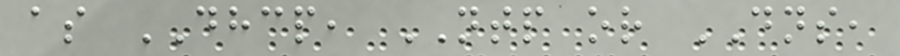as DHCP, NTP or DNS,
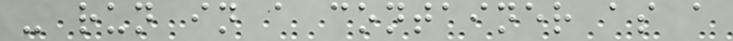- run in a container as a
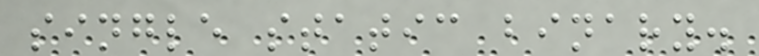single static binary.
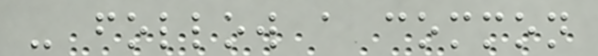- follow a common
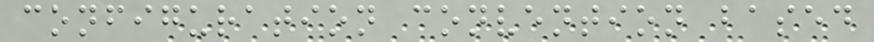configuration convention based
